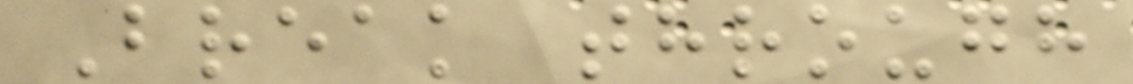Break through
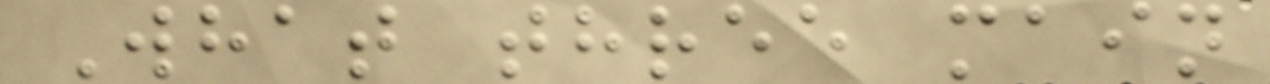What three main
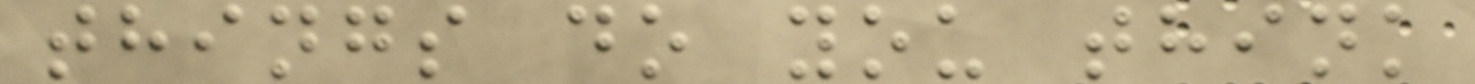things do you think
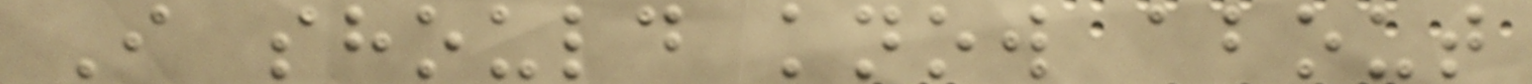I should know about
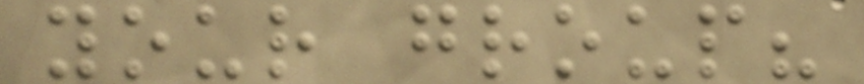your group?
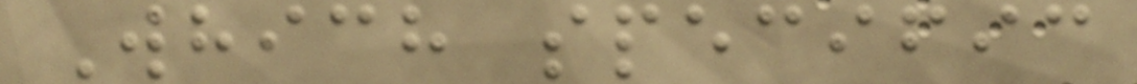Which specific
